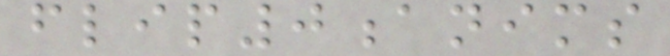flip0anims
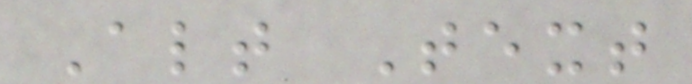Alt Text
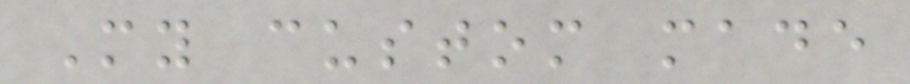My custom made
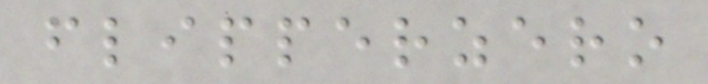flipperzero
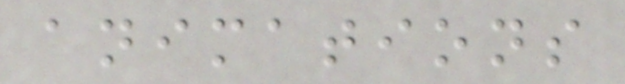animations
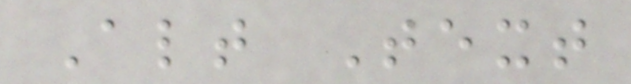Alt Text
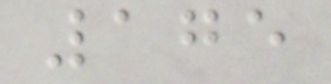175
